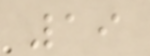19
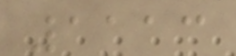1113
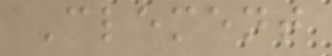Clement
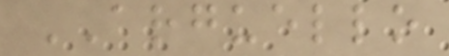ARGUELLO
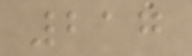217
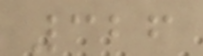326
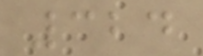324
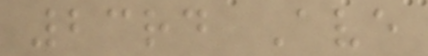23rd Ave
